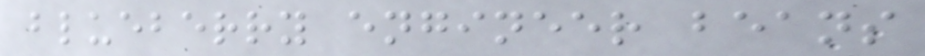blueberry engineer beans
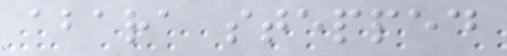abara stepped
